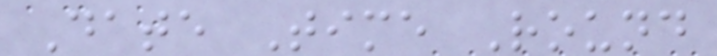Date Time Round
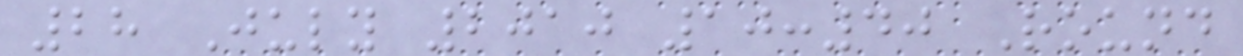28 July 2010 10:40 Round
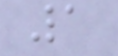1
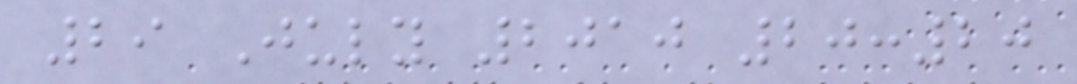29 July 2010 20:20
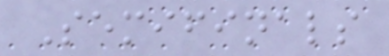Semifinals
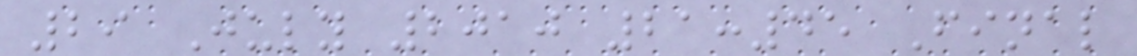29 July 2010 21:45 Final
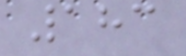183
